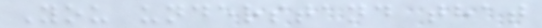You understand that
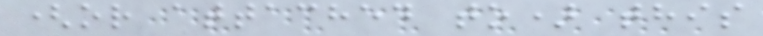(or attached to) this
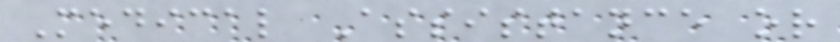Medical Assistance or
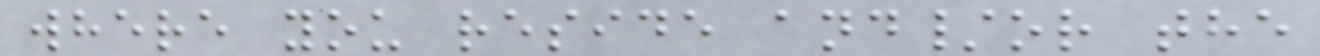where you reside and/or the
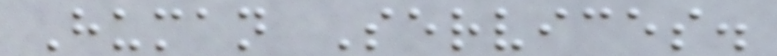Human Services.
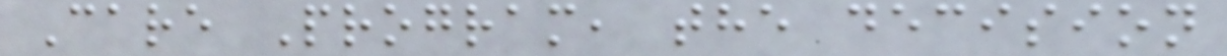Care Program, the decision
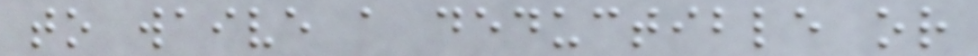to waive a deductible or
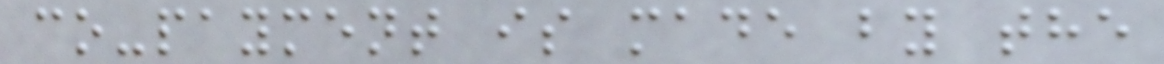co-payment is made by the
